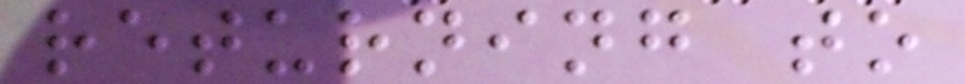returning to
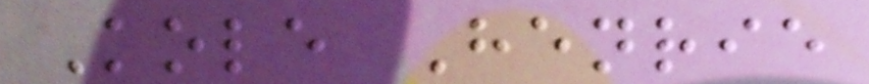Kole Henrie
